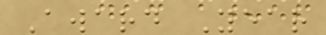Award Year
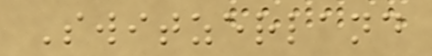Switzerland
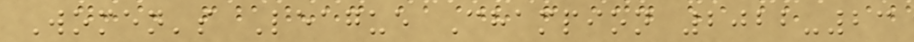Women's League Champion 2022-23
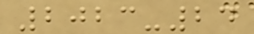2023-24
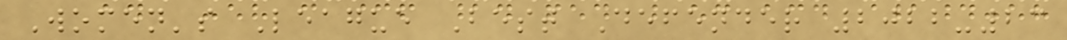Women's League Best Defender 2022-23
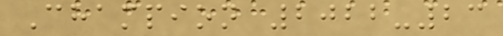Champion 2022-23
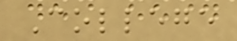College
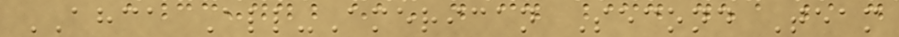AHCA All-American Second Team
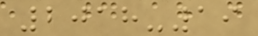2018-19
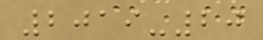2019-20
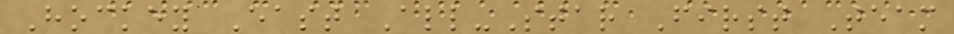Hockey East All-Star First Team
